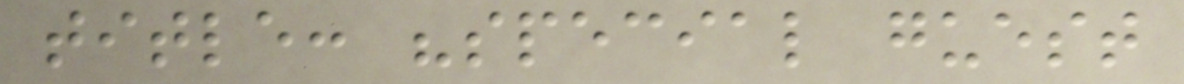title: "special guest
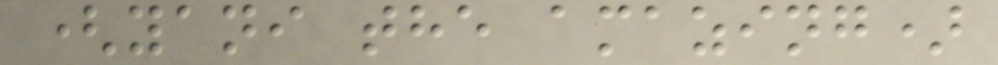(yani the amazing)
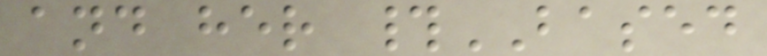and her #BASED
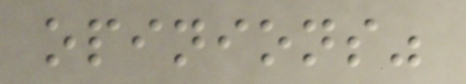opinions"
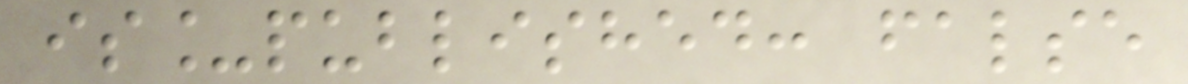is_published: false
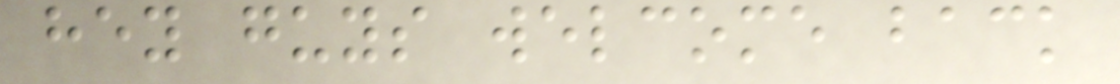hey guys welcome back
